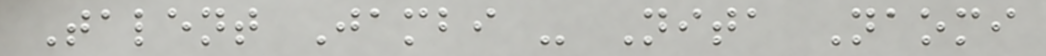Talent Jambi - Nita Naomi
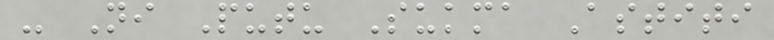- Ni Putu Sukma Astiti
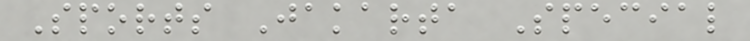Sports Jakarta Special
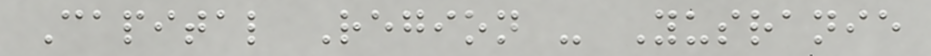Capital Region - Yusranie
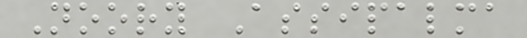Noory Assipalma
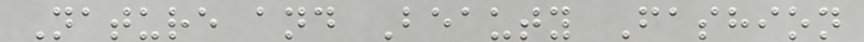Nature and Beauty Fashion
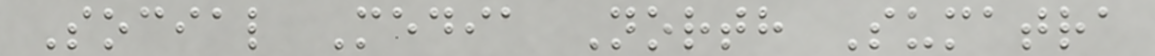Social Media North Sumatra
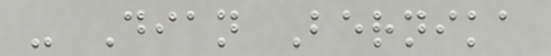- Dian Bernika
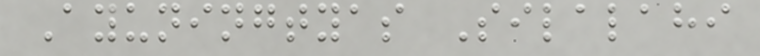Ayuningtyas Silalahi
